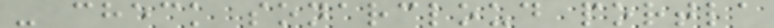- check sonarcloud portla
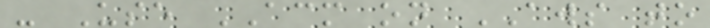- Use ACM on AWS to
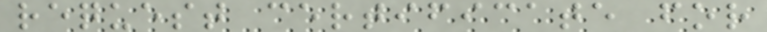request certificate for
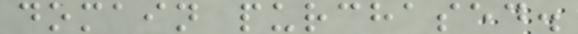domain purchased.
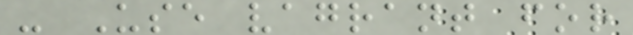- Use vagrant for
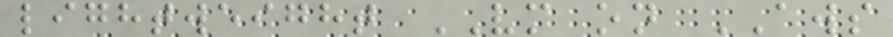lightweight VM on AWS
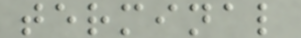terminal
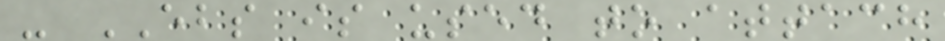- EBS is used to attach
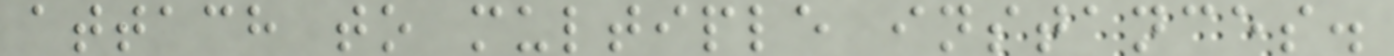attach to multiple instances.
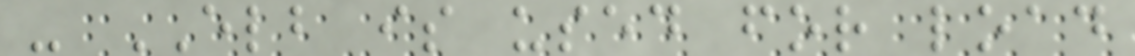- ELB is used for load
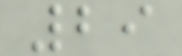29
